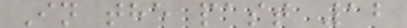In the past 12
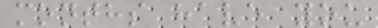months have you
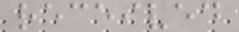received
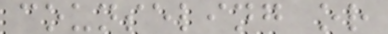counseling or
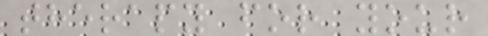therapy for your
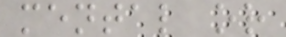mental or
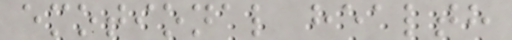emotional health
